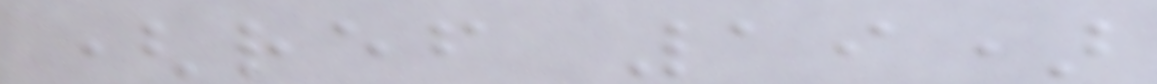(ref 19)
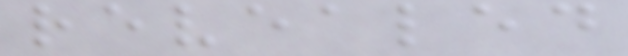revealed
